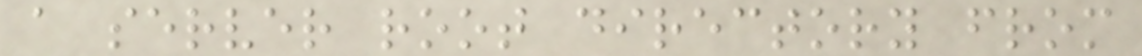a server root directory from
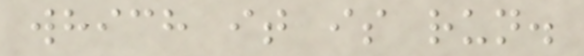which it is run.
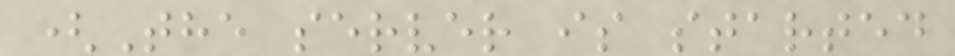(The server is started
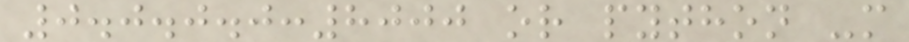0.0.0.0:8000 or python -m
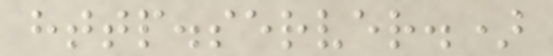http.server.)
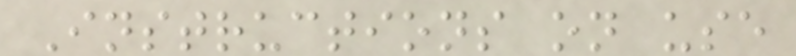Instructions on use
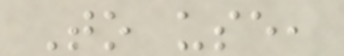To use,
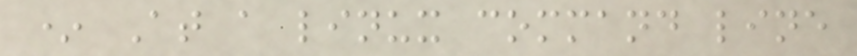* At a linux command line
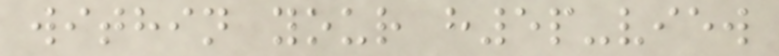within your h5p-view
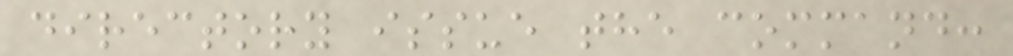directory issue the command:
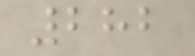282
